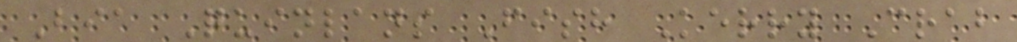Bia Quinlans Fish Kerry Crab
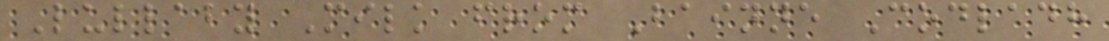Lullaby Milk from Bainne Codladh
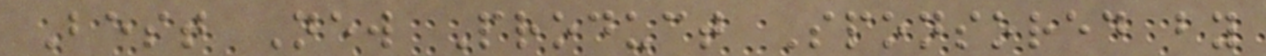Best New Product Sponsored by
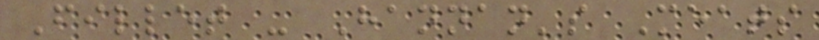Fillet - Hannan's Meats
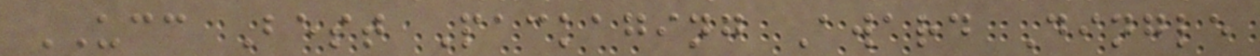UCC Best Packaging Award Dingle
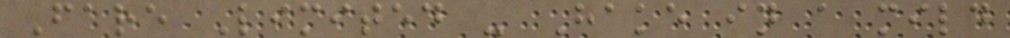Fare Limited - Hake in a mild
